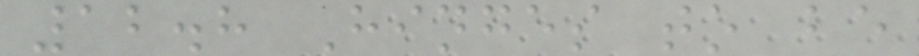12.8 Hinges to be
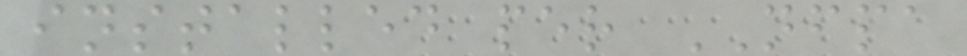installed per NFPA
